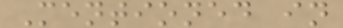Mentioned in
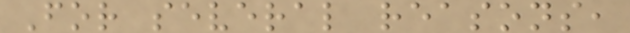For several reasons,
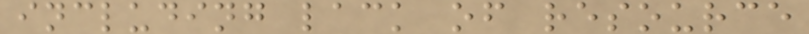including lack of resource
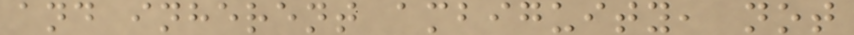and inherent ambiguity, not
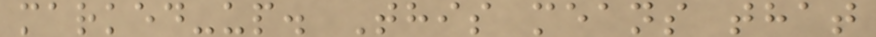marked-up. This means that
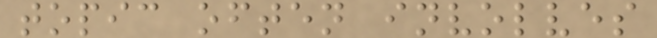topic often involves
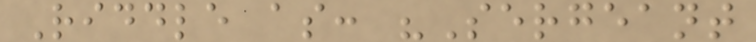Riddle as: "Sergeant
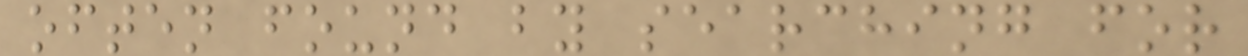often found by searching for
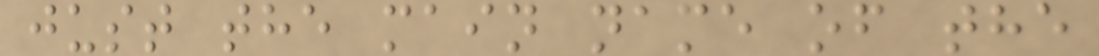just the main name of the
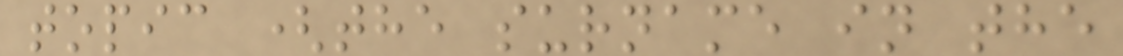topic (the surname in the
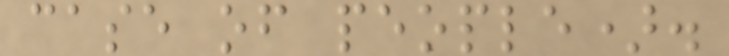case of people).
